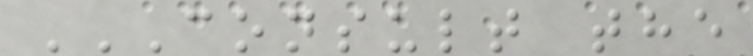CONSULT THE
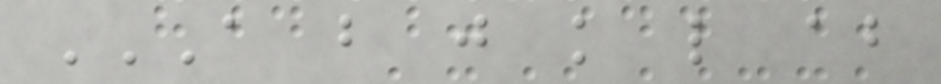A B J K L AB
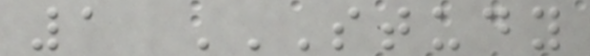1 STUDY
